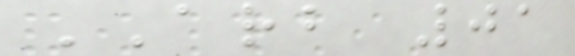ARB 01
